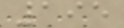195
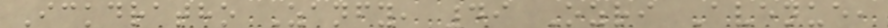Ickdratho Zanfy, 49 Ozri Avenue,
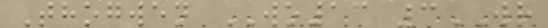Thogwen WO13 3WR
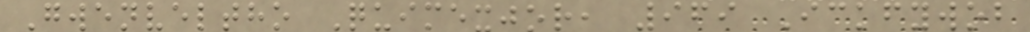Gwenveltho Quimexjor, 969 Ickfywob
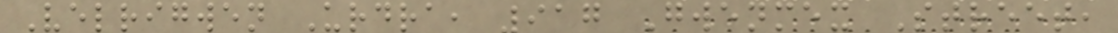Velrigwen Urdra, 917 Gwenmex Street,
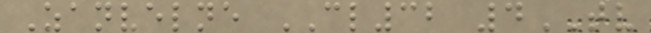Zanvelne CL32 4TV
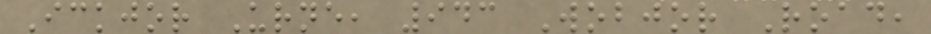Ickjor Urne, 943 Wobjor Road,
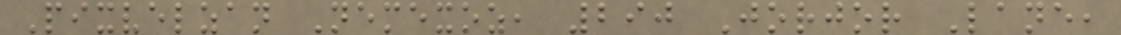Pixvelzan Nemexoz, 290 Jorjor Lane,
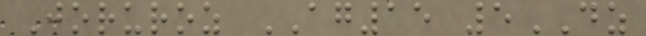Joruroz AG15 5DZ
